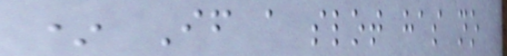* If a slot has no
